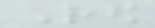Red
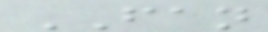FAN
